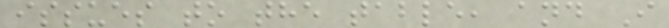issues to the table, and I
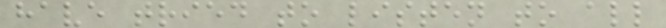have tried to listen to all
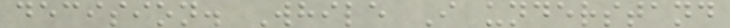decision. While I understand
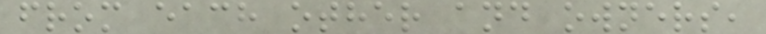from each other and owners,
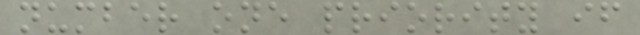number one priority if
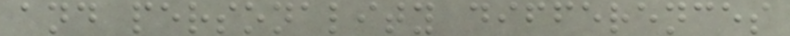and personality differences
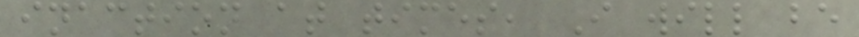inaction at times, I will be
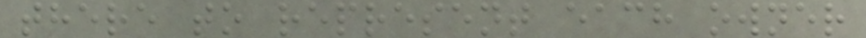there to represent each owner
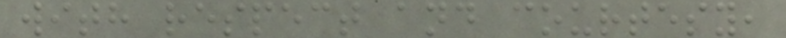with respect and courtesy,
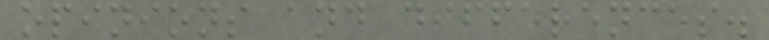opinions and differences.
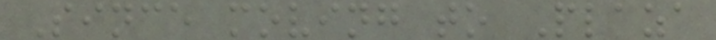Since moving to Plaza
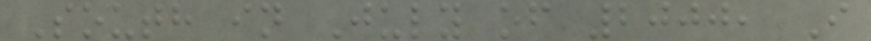South in July of 2000, I
